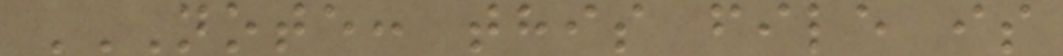NOTE: THIS FILE IS
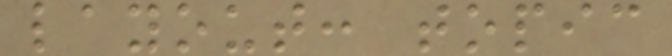layout: topic
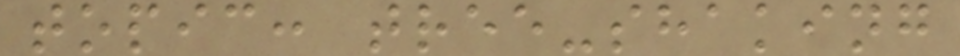topic: tree-shaking
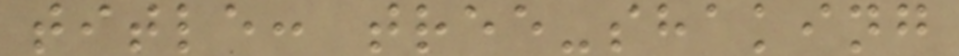title: tree-shaking
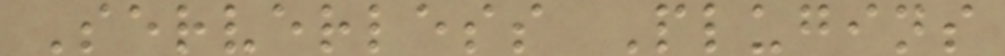Serverless Plugins
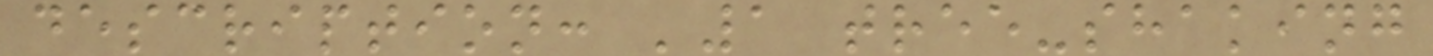description: '1 tree-shaking
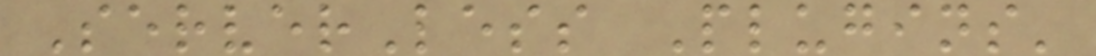ServerLess Plugins'
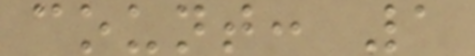count: 1
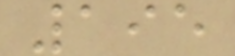195
